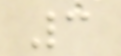3
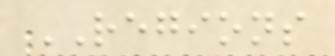REGIONS
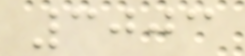3003
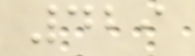429
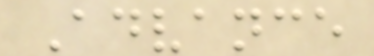Advance
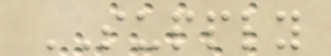SUPPLY
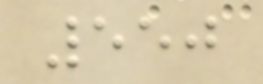550
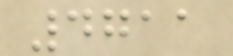4711
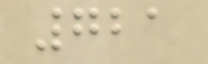721
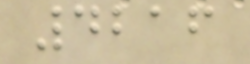4216
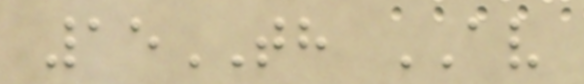15TH AV
